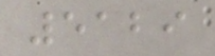5129
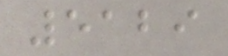5129
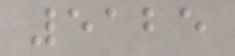5125
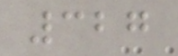327
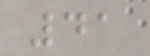41
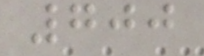700
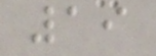19
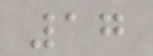17
